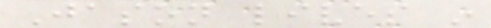Jason lives in
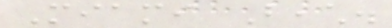Miami Beach.
